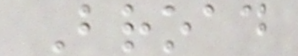Broad
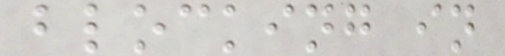blocking in
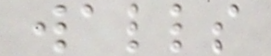walls
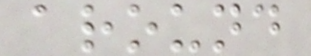around
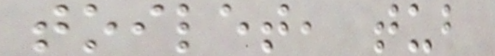toilet, tub
